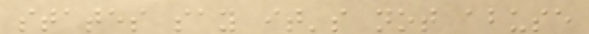states say it's not abuse
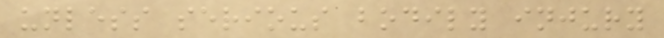unless serious bodily injury
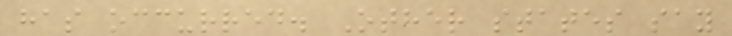has occurred. Other states say
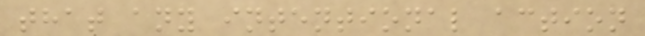that any intentional action
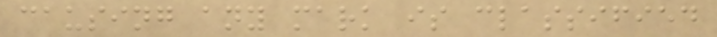causing any mark is classified
